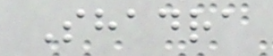Shadra
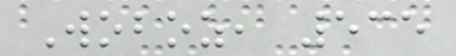Woboz, 535
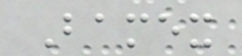Bamex
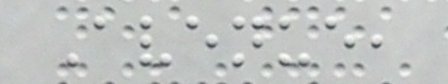Avenue,
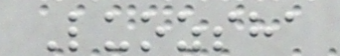Luozsha
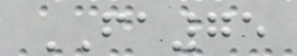FA75
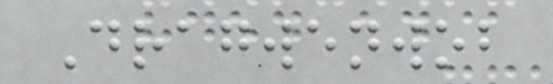Dragwenwob
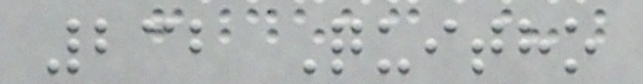232 Quitho
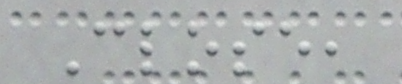Close,
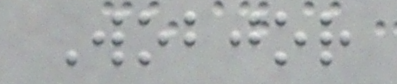Wobjor
